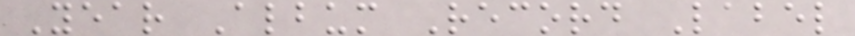Year Album Record Label
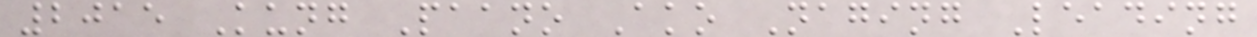2015 Kung Paano Ako Naging Leading
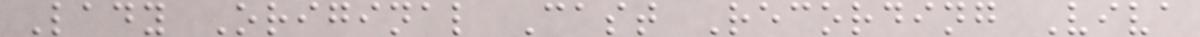Lady Original Cast Recording Viva
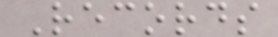Records
